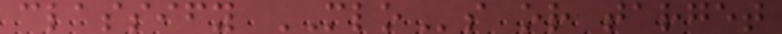classify MLOs or target
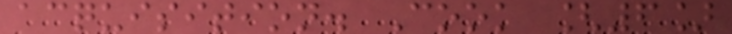acquisition. Cook [6]
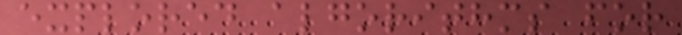explored algorithms for
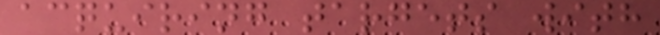acquiring targets with
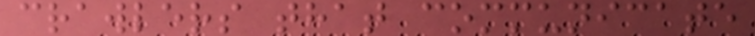crawlers that communicate
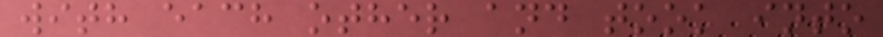with each other and took into
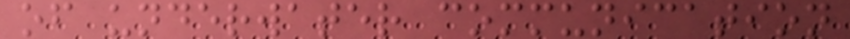of underwater communication
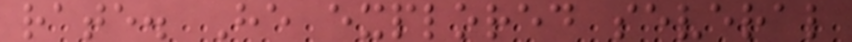rate. He explored several
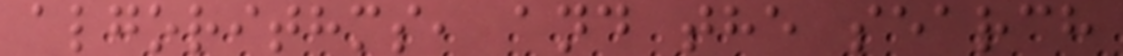algorithms, and the search
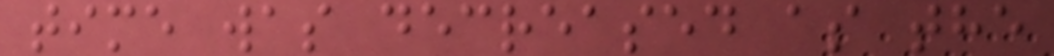time was decreased as the
